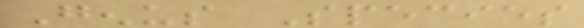Genus Species
